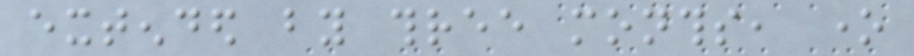extended by three months, one
